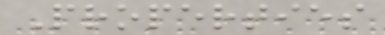Properties
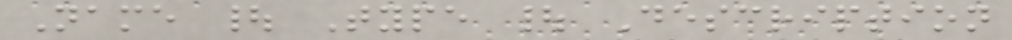Name | Type | Description
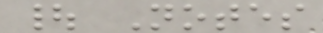| Notes
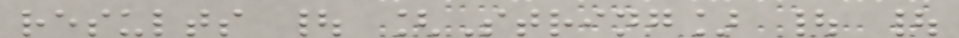results | [String] | |
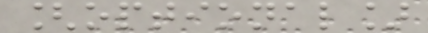[optional]
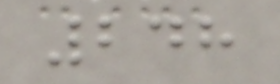248
